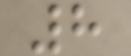8
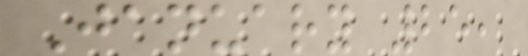January 25,
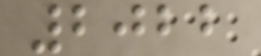2022
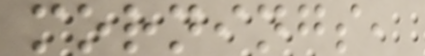mornings,
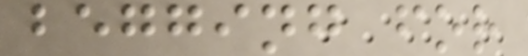begging for
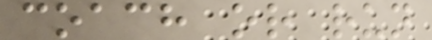coach or run
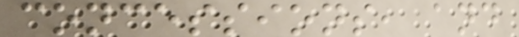concessions, and
